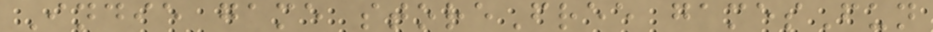Indie game storeFree gamesFun
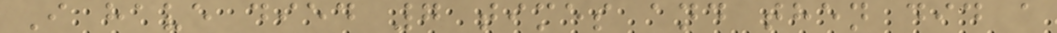I have died 7 times and then did a
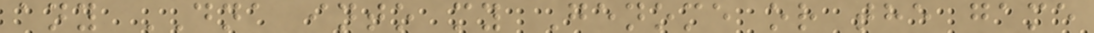any DNA into my Genome or the game
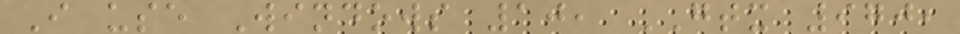I use Windows 10, GTX 970,
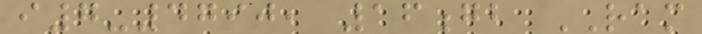i7-4790, 16gb RAM
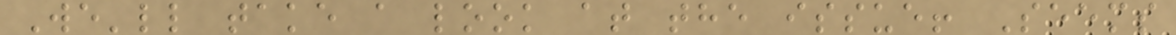We'll take a look at the issue! Seems
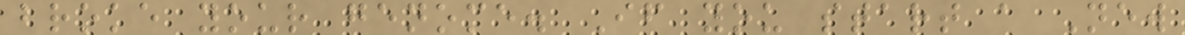broke your genome. If you start a New
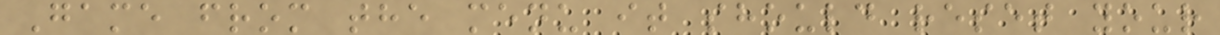Game from the menu it should reset your
